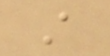A
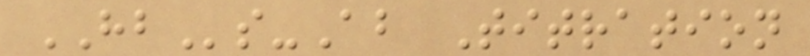HBs-Ab Titration
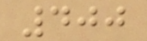400
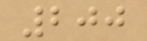200
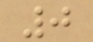0
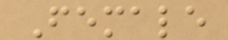Female
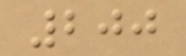200
